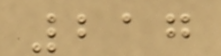217
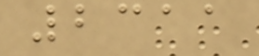2311
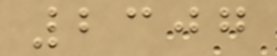2307
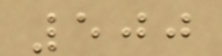500
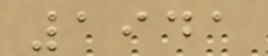1941
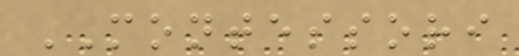MONTESSORI
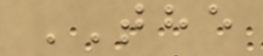THE
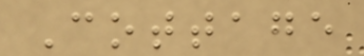Cottage
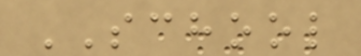SCHOOL
